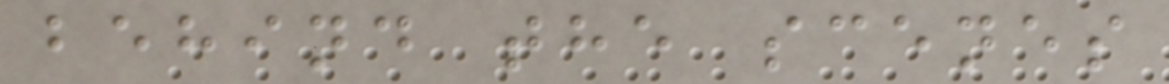behind the scenes
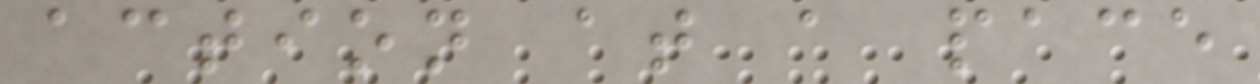action at a pace
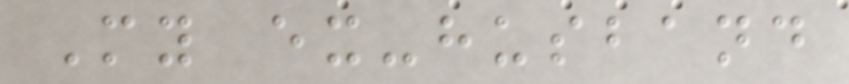My ex-husband
